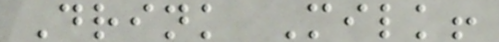Drink Milk!
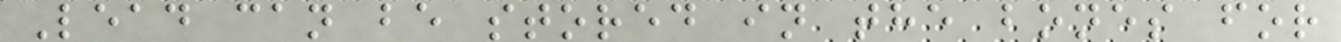Lead can be stored in the bones for
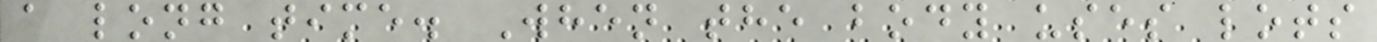a long time. When the body uses lots
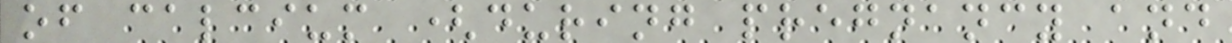of calcium (during pregnancy and
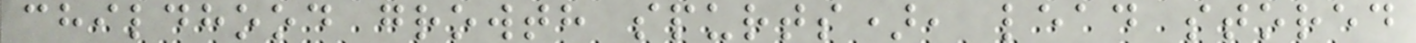childhood growth spurts), lead stored
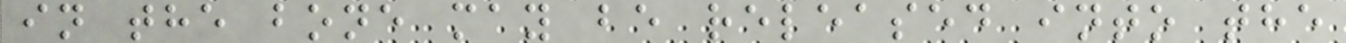in the bone may be released into the
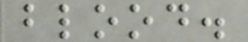blood.
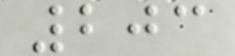203
